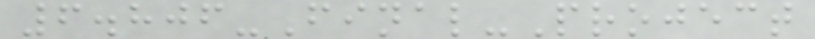6.806-Final-Project
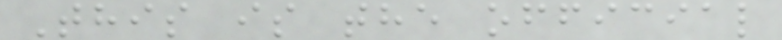This is the official
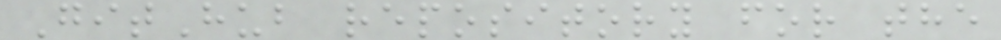GitHub repository for the
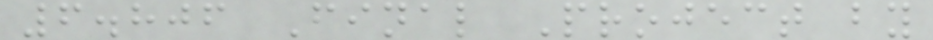6.806 Final Project by
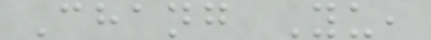Chang Yu,
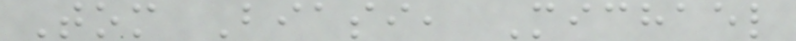Tom Biasi, Michael
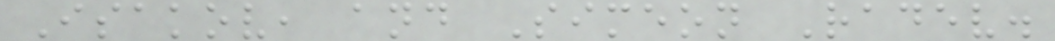Isakov, and Simeon Radev.
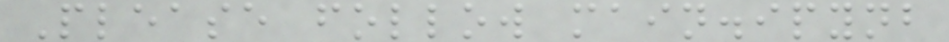Please follow main.ipynb
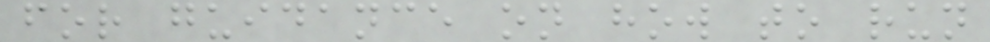for guidance on how to run
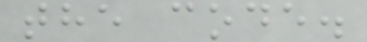the code.
